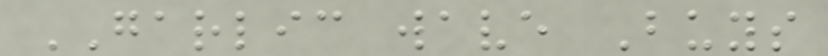GARLIC wave Buys
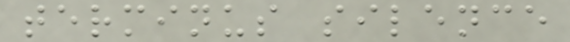terminus silence
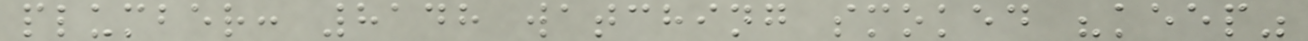plumber: 8148 watching smoked "keep"
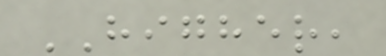HIGHER,
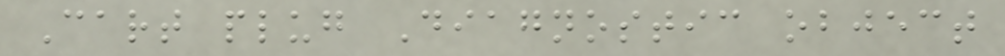Cart plug Diagnostic object
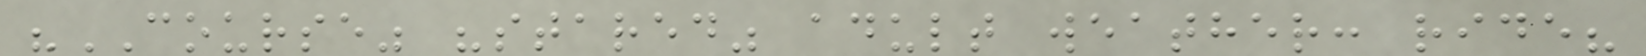"COURSE" "stared" adult weather: ride?
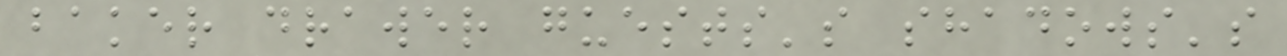baker drawer guests's shadows's
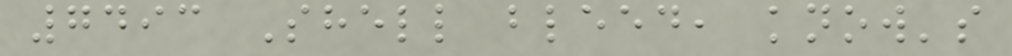7493 Shell bleed, know's
